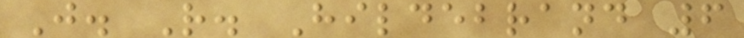J. R. Hildebrand 6
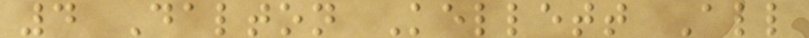4 Dalton Kellett All
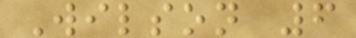Wilson 6
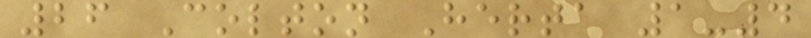26 Colton Herta 1-4
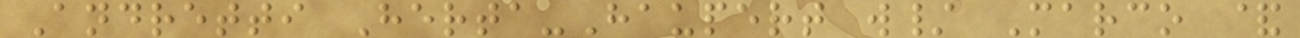Andretti Herta-Haupert w/ Marco &
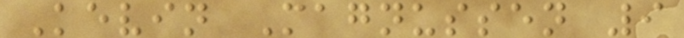Kevin Magnussen 9
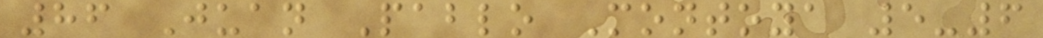86 Juan Pablo Montoya 5-6
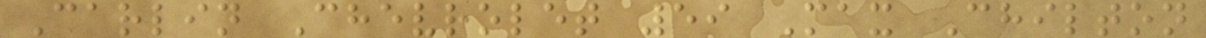Carlin Chevrolet 59 Max Chilton
